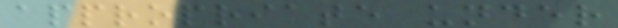appropriate under
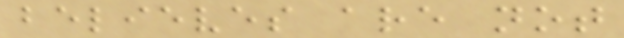believes are not
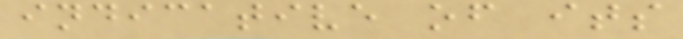indicative of its
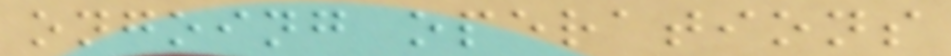ongoing operations
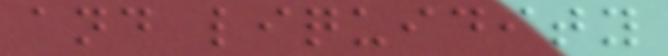and liquidity
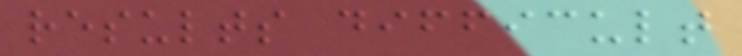results difficult
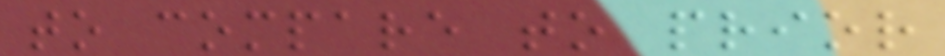to compare to prior
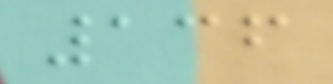136
